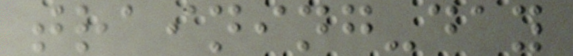training-day
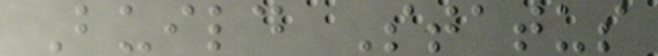Build Status
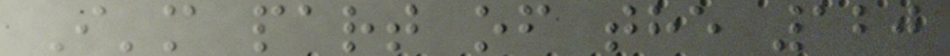I'm part of the 120
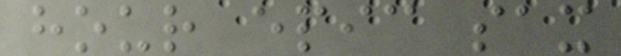hour epic sax
